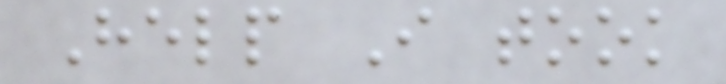Help I took
